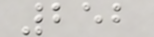252
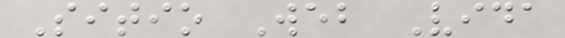Sitio Web Vida
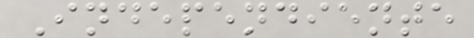Independiente
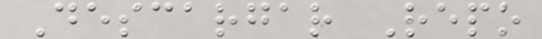Descargar Repo
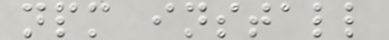npm install
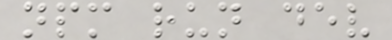npm run dev
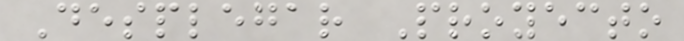Desplegar Proyecto
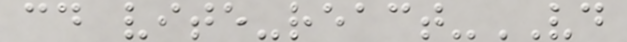cd vite-react-VD
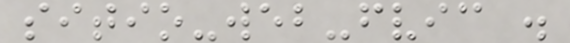sitio-web-fvic .
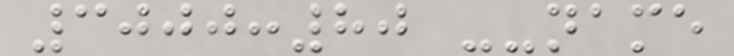3000:80 --name
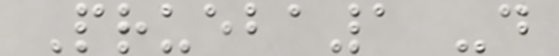Prueba1 -d
